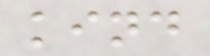kind
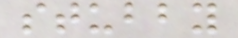stubby
